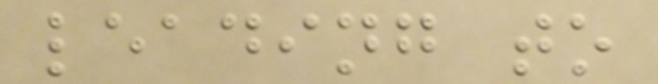leading to
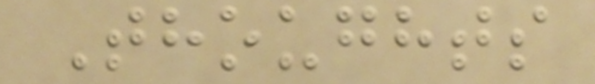Thoughts
